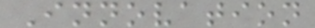Innovation
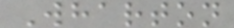Wharton
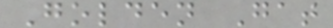Golden Gat
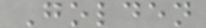Golden
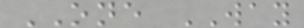ONE WAY
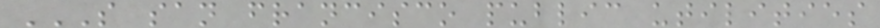S SAN FRANCISCO PUBLIC UTILITIES
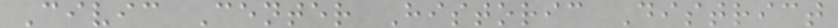Civic Center Historic District
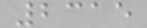2315
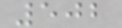502
